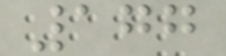177
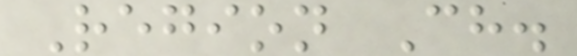Region Ch.
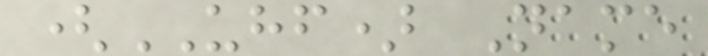(UHF) Name
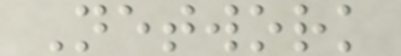Network
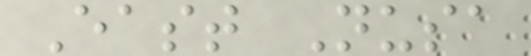East Nusa
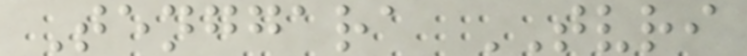Tenggara TVRI
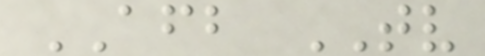AFB TV
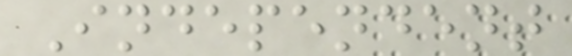Independent
